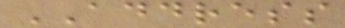ADDRESS
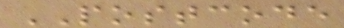POSTCODE
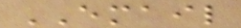EMAIL
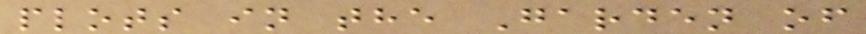plots in the Garden of
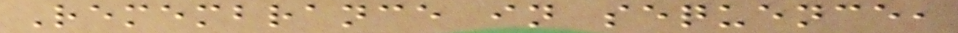Remembrance in sequence,
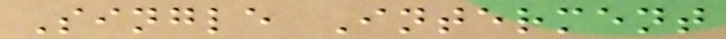Single Interment
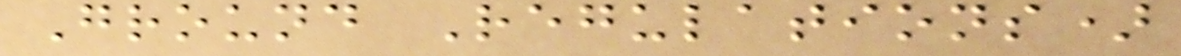Ground Regulations)
